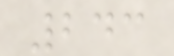243
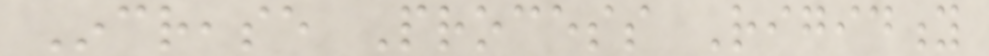Increase Process Rigidity
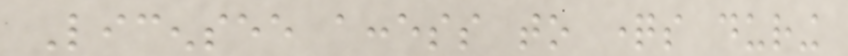Licensee access to questions during
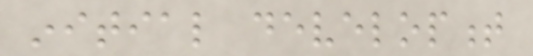initial development
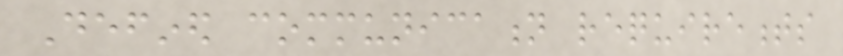Defined communication requirements
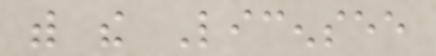with the Licensee
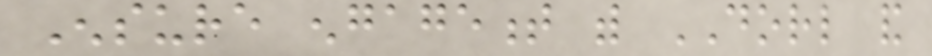Ensure engagement with DORL and
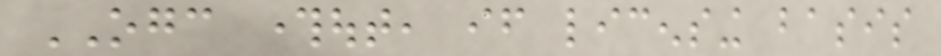OGC throughout, if licensing basis
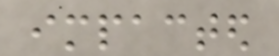impacted
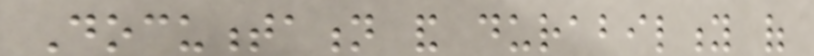Documentation and durability of
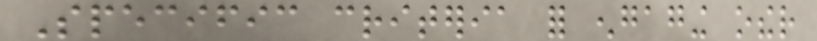Specific criteria for engaging other
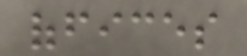offices
